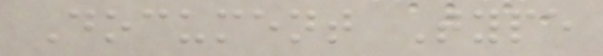Document Type
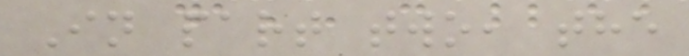In part two, the
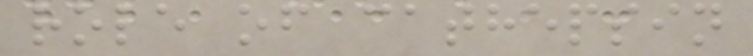role of cathepsin
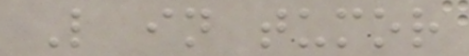L in tumor
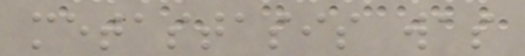metastasis was
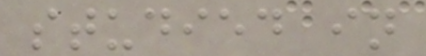studied in
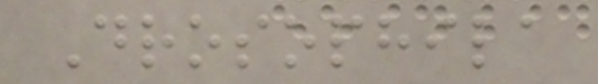Drosophila
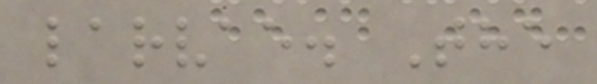larvae. The
